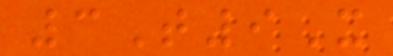3T9X
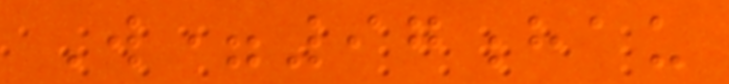W=97hau
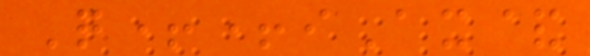Q++iAx&
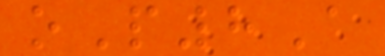oP8A
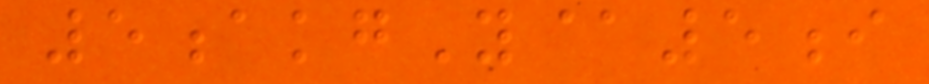5akgY@5i
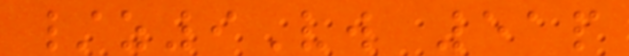/z9Vw 51p
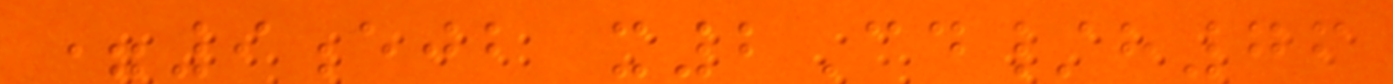=9ejb x2Cd/h76
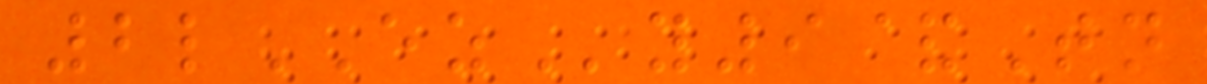2lEZy9&Tn
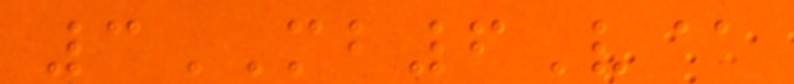3MB6V@
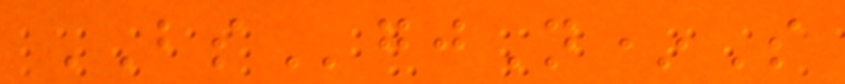BSgjN*S
